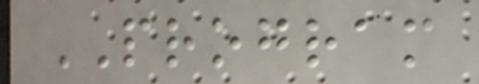PROGRAM
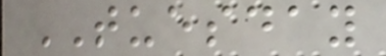TUESDAY
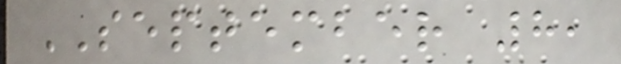SEPTEMBER 8,
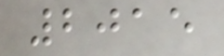2015
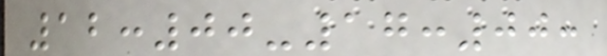12:00-17:00:
